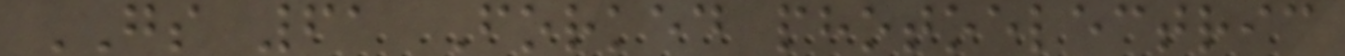GS 61 Forked photoelectric
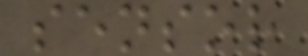sensor
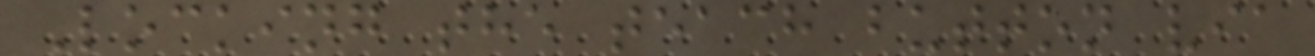Locking the teach button via
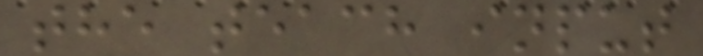the teach input
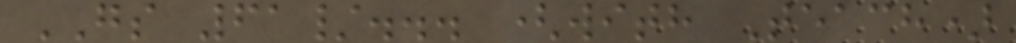GS 61/... (with Teach)
